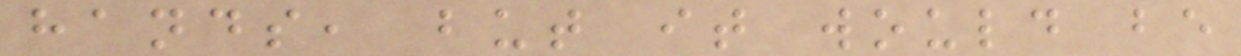hands, but it would be
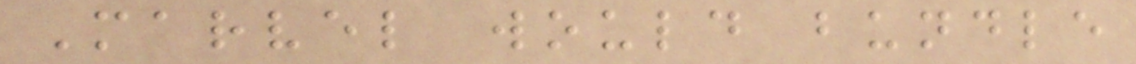Marvel would bundle
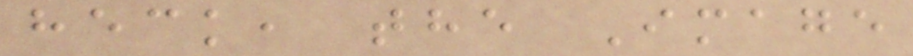heck, the Image
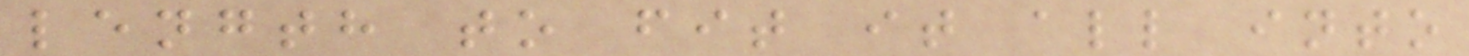length to fit it all into
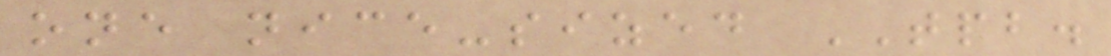one nice-sized TPB.
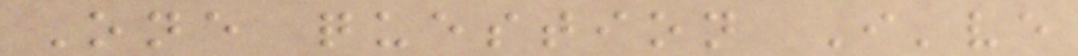One question I've
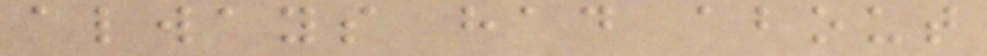always had about
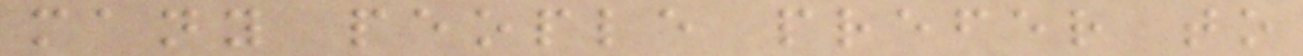many people prefer to
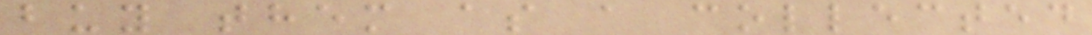buy them as a collected
